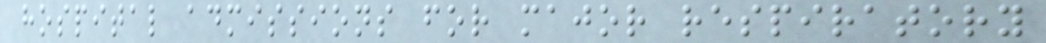hospital admissions for major respiratory
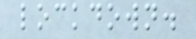lockdown.
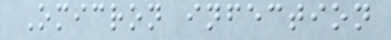Omicron infection
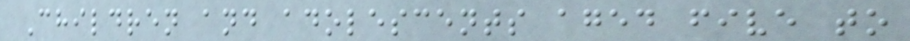Children and adolescents aged five to
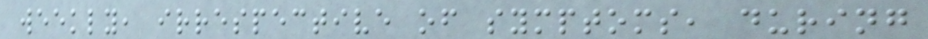weekly, irrespective of symptoms, during
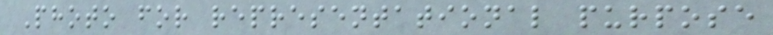Photo for representational purpose
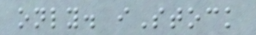only. iStock
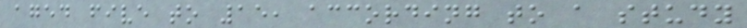aged five to 15, according to a study
